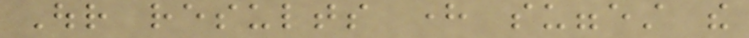Our results here suggest the
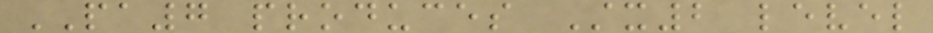PA7 produces Stx2 level
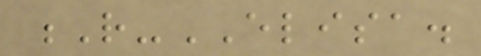R-ELISA.
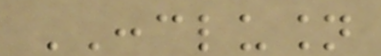CONCLUSION
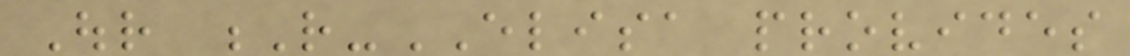Our R-ELISA provides
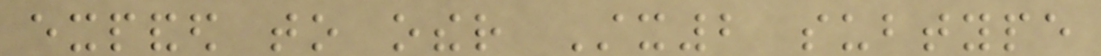expanded to other Stx2 subtype
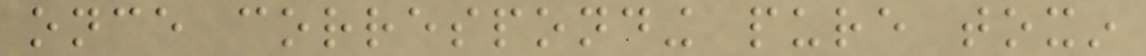once corresponding pure toxin
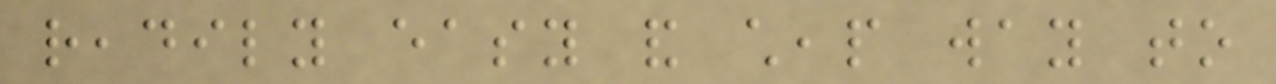readily easy and cheap way to
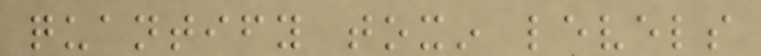quantify toxin levels
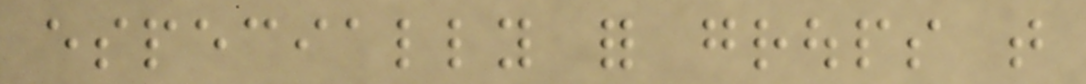especially for groups that
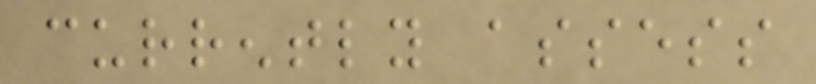currently assess
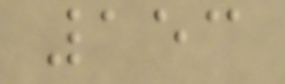153
